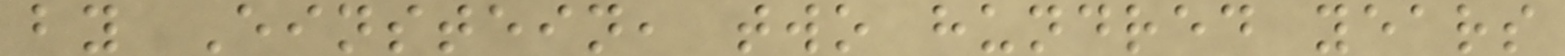by Einstein, two hundred years
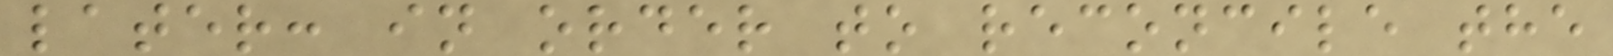later: in order to reconcile the
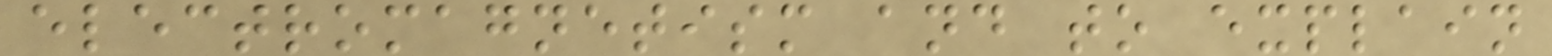electromagnetism and to explain
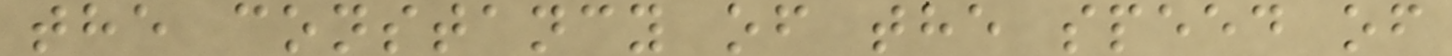the constancy of the speed of
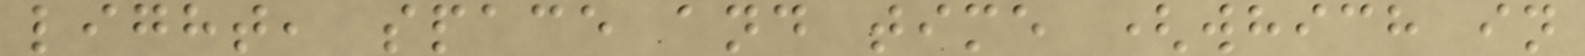light, space and time (which in
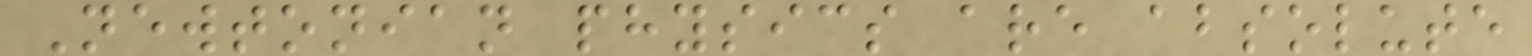Newtonian physics are absolute
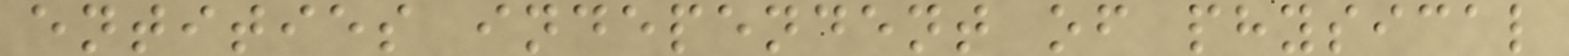entities independent of physical
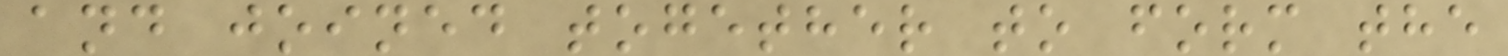and joined together to form the
